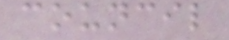council
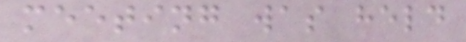meeting was held
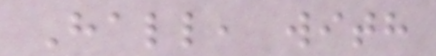Hall, with
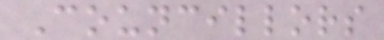Councillors
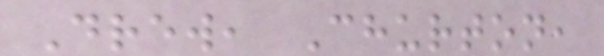Drew, Churton,
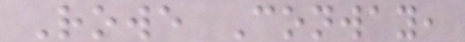Rowe Conway,
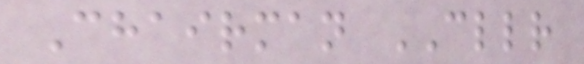Chairman CLLR
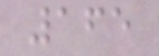165
